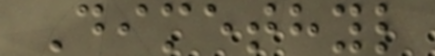Dimethyl
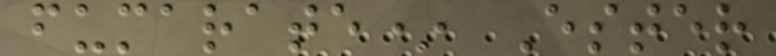fumarate* Ester
